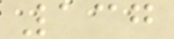137
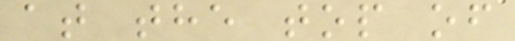at the top of
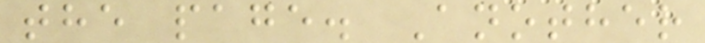the page. Another
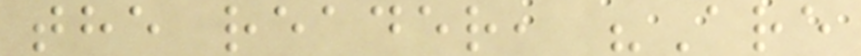the reader, "Are
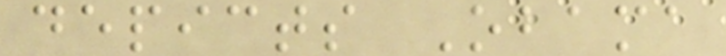depicts Obama
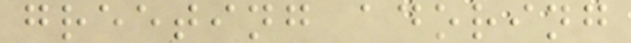greeting adoring
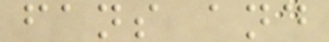fans and
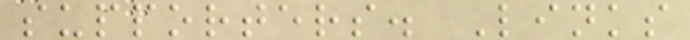supporters. Links
